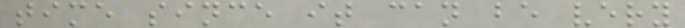time since it can be very
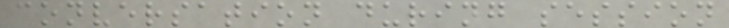conversation during session
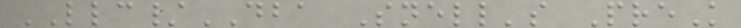LLC/DBA Snell's PreK
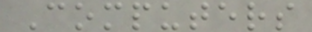Computers
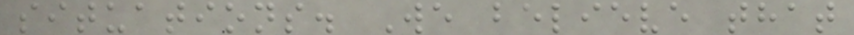situations. We believe that
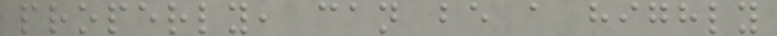properly, can be a highly
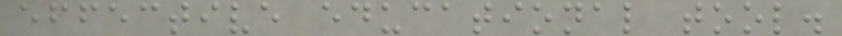effective educational tool.
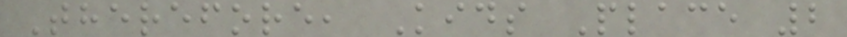Therefore, Kids Place 2
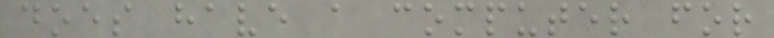does have a computer for
